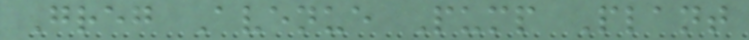Greg Avenue Pump Plant
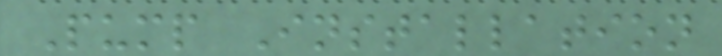Pump Installation
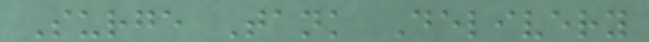Surge Tank Delivery
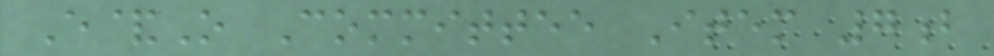E&O Committee Item 7b
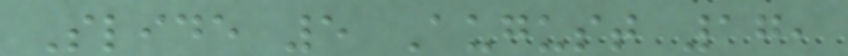Slide 5 August 17,
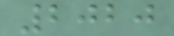2020
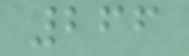266
